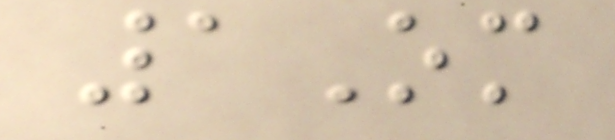1Om
